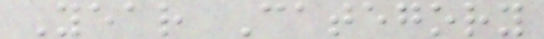Year Category
